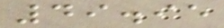49.95
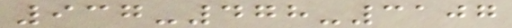937-478-3107
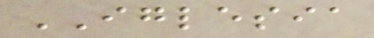IGLESIA
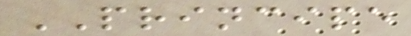PRINCIPE
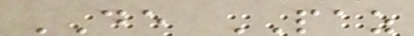DE PAZ
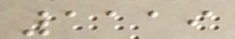1119
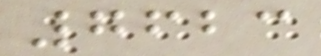7623
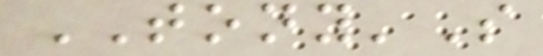TONY'S
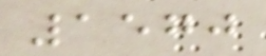1570
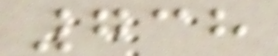738
